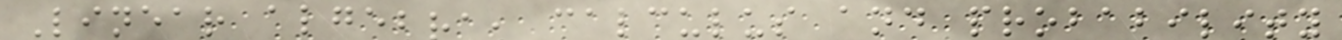Linear algebra, calculus and probability
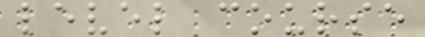level course
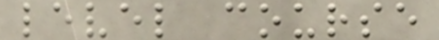level course
